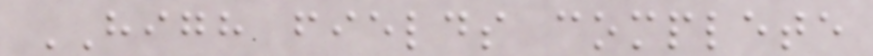HIGH fields complete
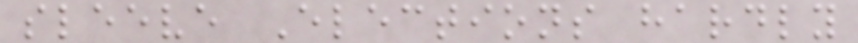sleeve Elections hardly
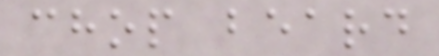chop beard
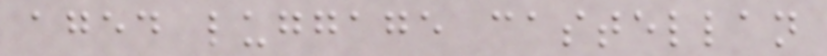aged luggage castellan
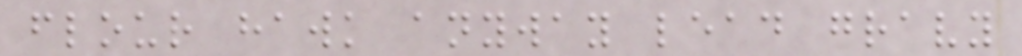flour hawk anyway lead gravy
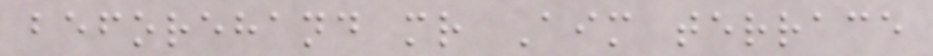beforehand mr Aim terrace
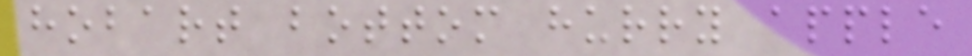hobart bottom hurry apple
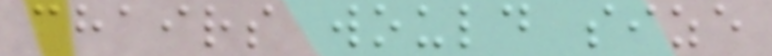chairs would size
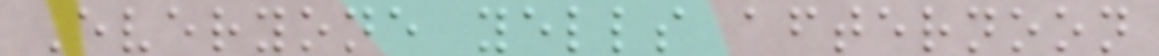Everyone yells afternoon
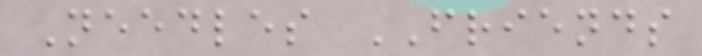Needles FRIENDS
